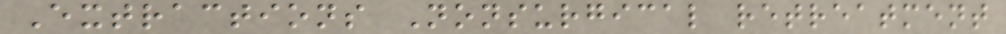Extractions Nonsurgical retreatment
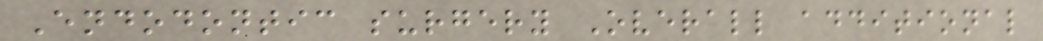Endodontic surgery Overall additional
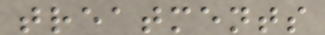treatments
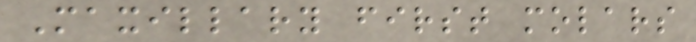Maxillary first molars
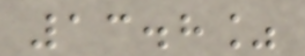13.8%
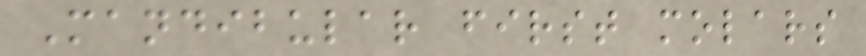Mandibular first molars
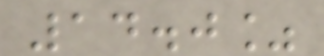14.0%
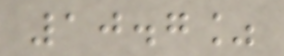10.7%
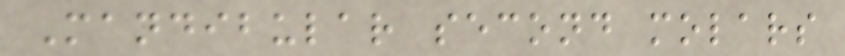Mandibular second molars
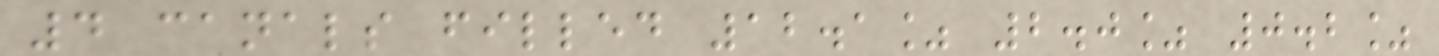4 canals filled 12.1% 2.0% 0.2%
